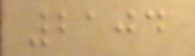2104
